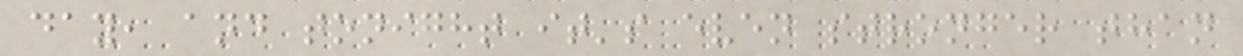day, and tonight it's even stronger than
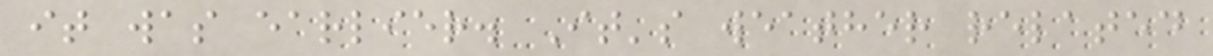it was earlier. It's weather related
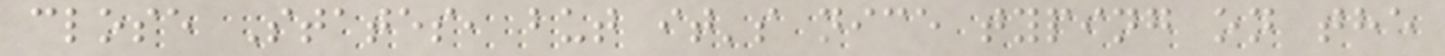close States, but it's nice typing on the
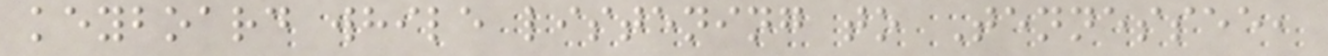keyboard while listening to Tennessee,
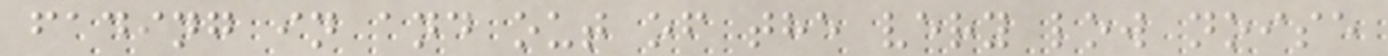fading in and out of the very low noise
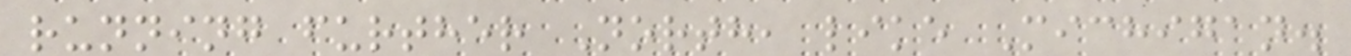running further North, like Michigan.
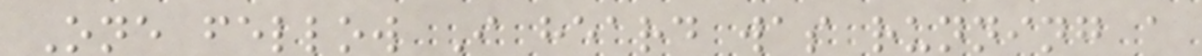One fellow I heard was running a
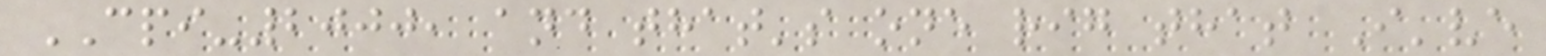CPI-2000, and that's one rig that I've
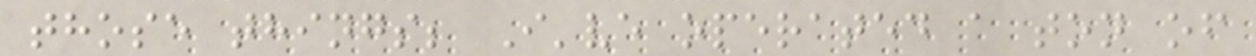those things; I've operated a ton of
